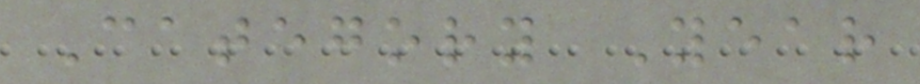Category Year
